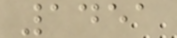1451
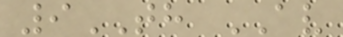9TH AV
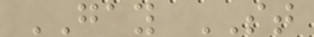GAY ST
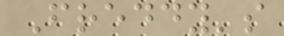Freddy's
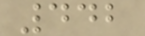442
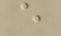e
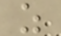z
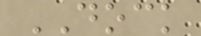DOCK
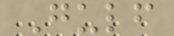Gulf
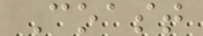Coast
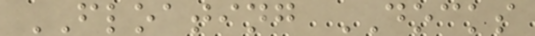FLOATING DOCKS
